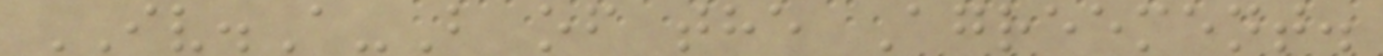IV.A-B of the Agreement.
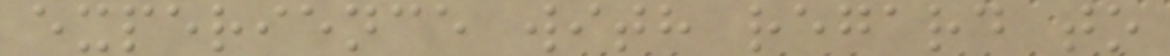experience with regard to
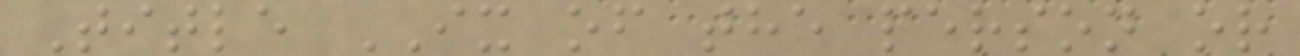Title IX of the person or
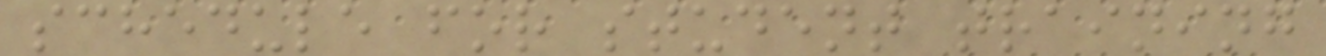schedule for student training
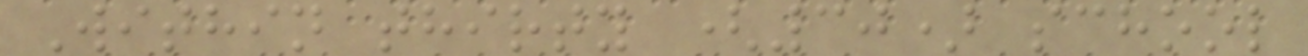Within thirty (30) school
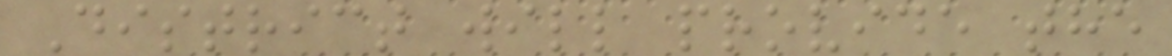District will provide the
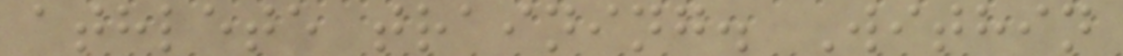athlete training. Within
